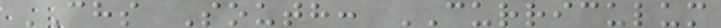CHS South: CURRICULUM
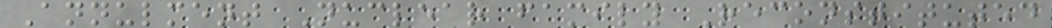Annulment Nuclear family Reconstituted
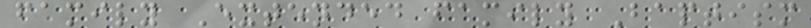family Extended family Baptism
